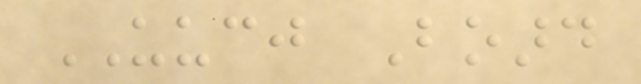UUCJ Board
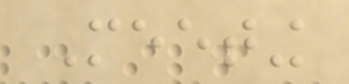Meeting
